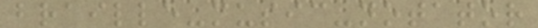braille-music-notator
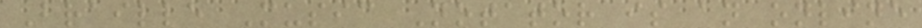Braille Music Notator is an online
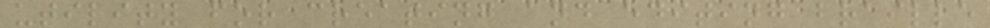utility for creating and editing braille
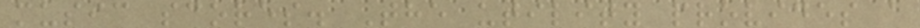music scores. The utility provides a
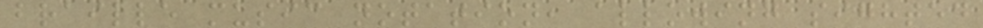braille music notation, allowing sighted
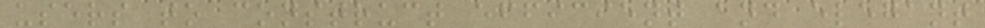users to construct efficient and elegant
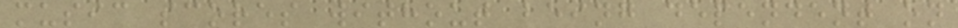music scores without being dependent on
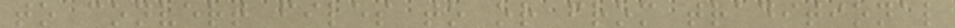to convert files to or from traditional
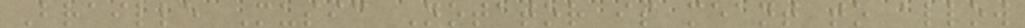Braille Music Notator is meant to allow
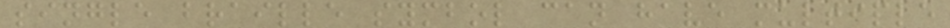single braille symbol can have multiple
